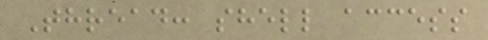Thread: shell access
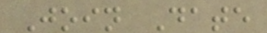Join Date
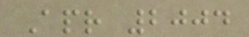Apr 2004
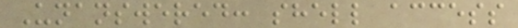Unanswered: shell access
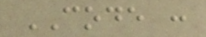CODE :
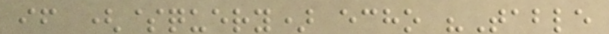if ($query) echo "Table
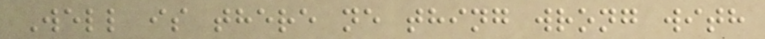Well is there ne thing wrong with
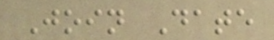Join Date
